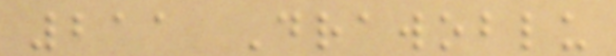211 Drawoblu
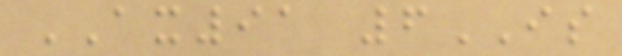AX91 6IS
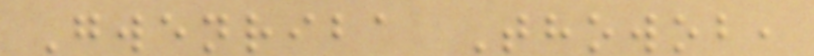Gwenriba Thowob,
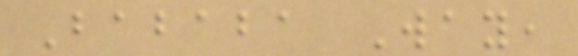Bababa Way,
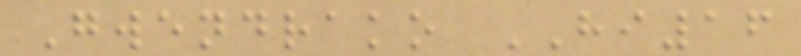Gwendrako HI16
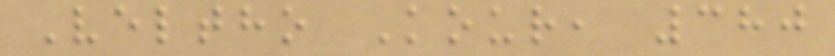Veltho Kour, 380
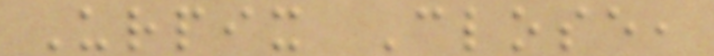Urpix Close,
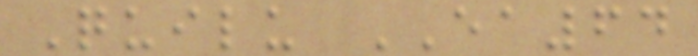Quilu EA64
